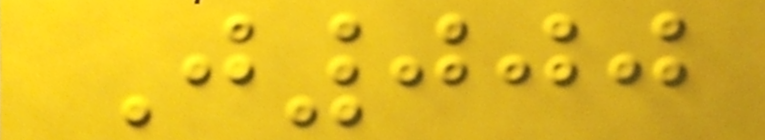J000
